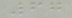67
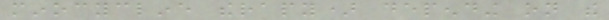minocycline therapy) depending on the
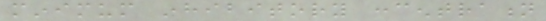minimum inhibitory concentration
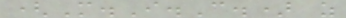(M.I.C.) as
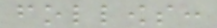follows:
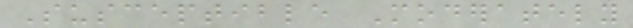Susceptible Moderately
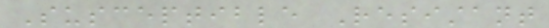Susceptible Resistant
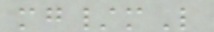mg/mL
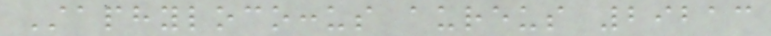Staphylococcus aureus 29213
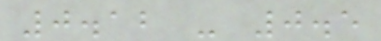0.12 - 0.5
